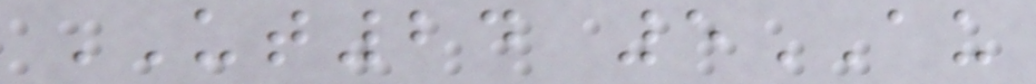UT24 5AU
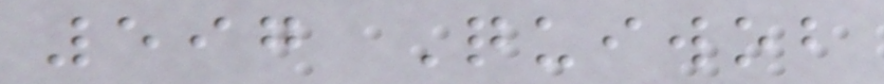597 Quiwob
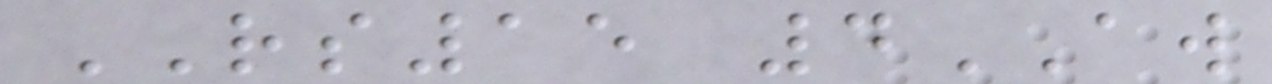RS15 4AW
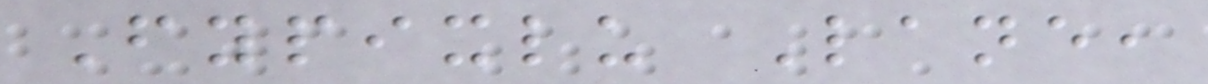Fypixlu Lane,
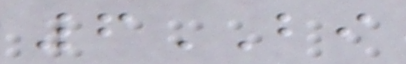6BI
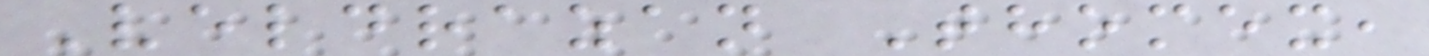Veldrazan Thomex,
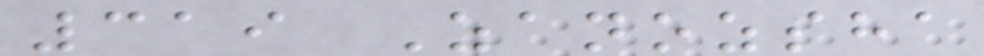319 Zanozsha
